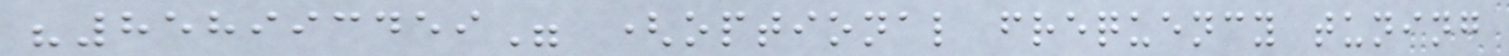"858993459" (optional frequency tuning
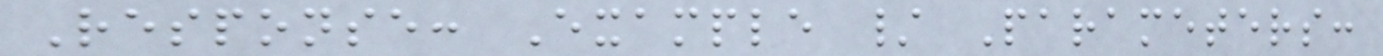Response: Example / Parameters:
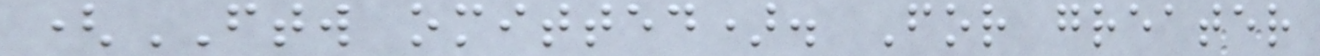(FTW omitted). For greater
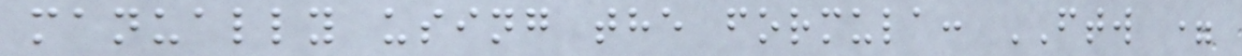manually using the formula: FTW =
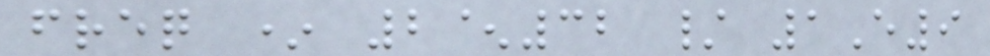freq * 2^32 / 1E9
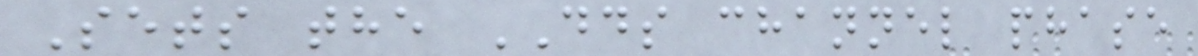Sets the DDS channel phase
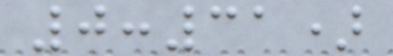0:31)
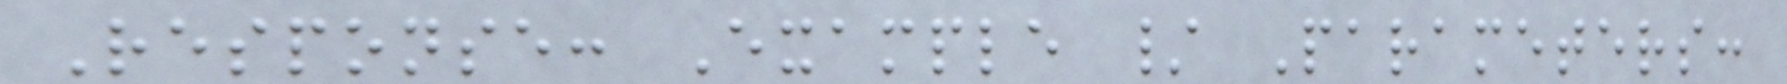Response: Example / Parameters:
